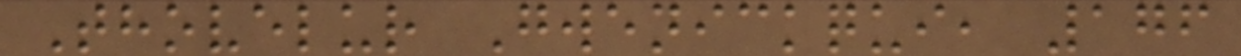Thovelur Gwenickqui, 176
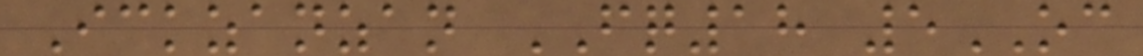Ickzanzan FQ18 5OC
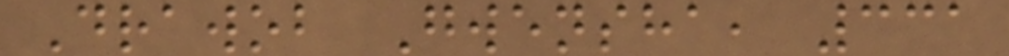Drawob Gwensha, 331
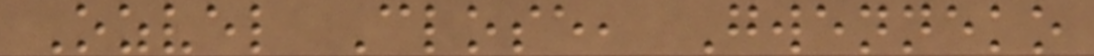Ozvel Close, Gwenneko
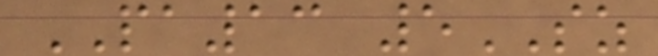PA13 5SZ
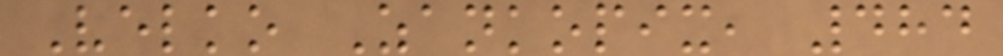Velko Zankopix, 484
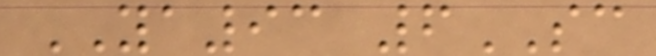YA93 6SC
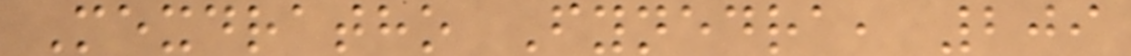Mexdratho Fynedra, 209
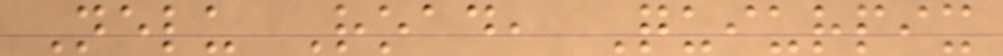Nelu Road, Quiurpix
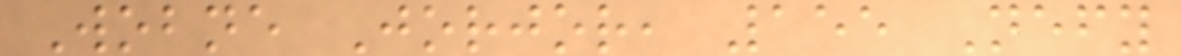Wobne Jorjor, 155 Nefy
